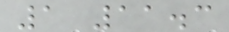1 11.3
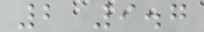2 9.7
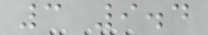3 9.4
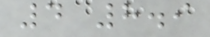4 8.9
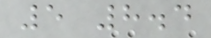5 8.4
